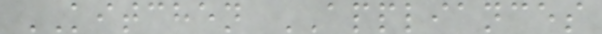KITCHEN APPLIANCES
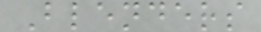Blenders
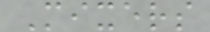Mixers
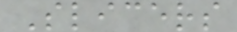Slicers
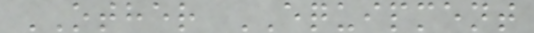OTHER EQUIPMENT
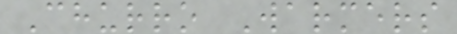Churro Warmers
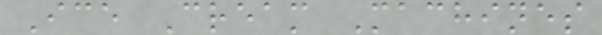Ice Cream Machines
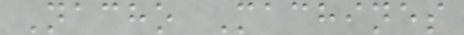Nacho Machines
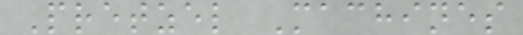Pretzel Machines
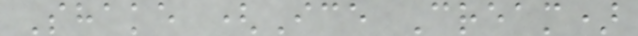Shake (Ice Cream)
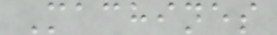Machines
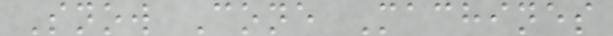Snow Cone Machines
